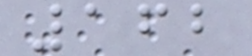162
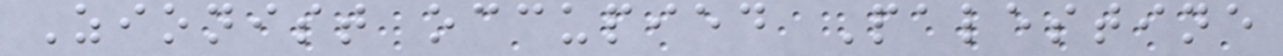Zionist occupied Palestine
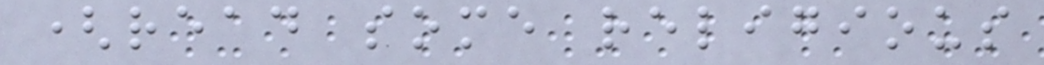(read some religious
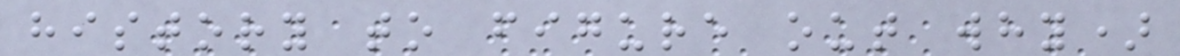history to figure out why)
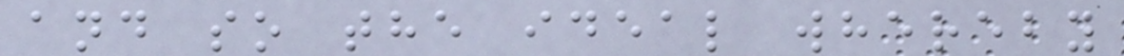and so the ideal whereby
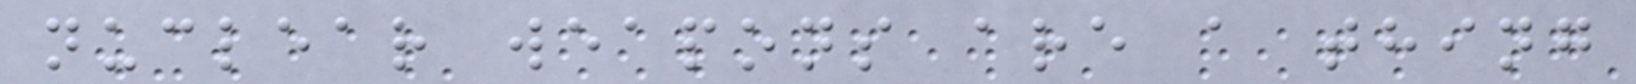nuclear weapons are a thing
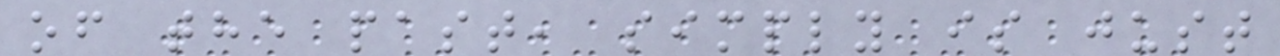of the past, simply is just
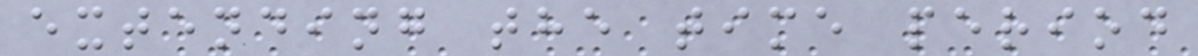extending the time period
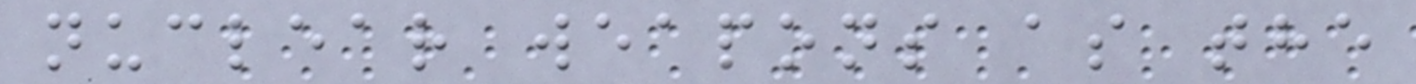nuclear weapons as the
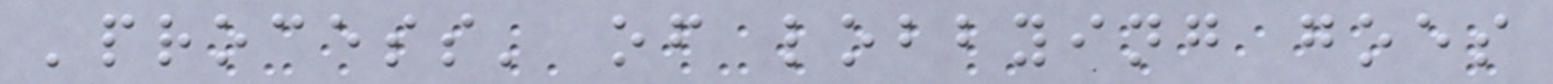'process' of lobbying goes
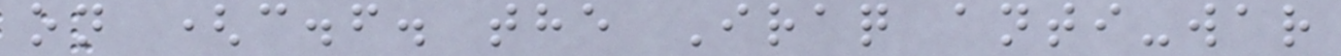on (c.f. the Iraq anti-war
